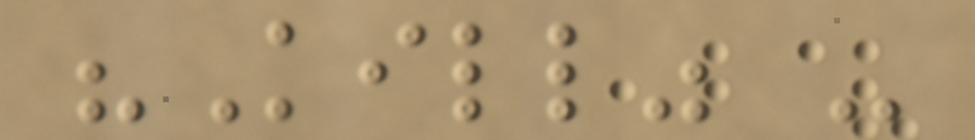"Kill" -
